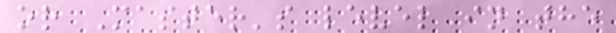or Master's level in the
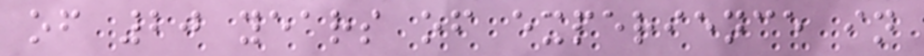of 20 years of experience in
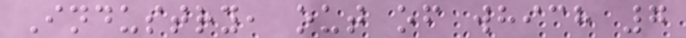Industry, out of which 7
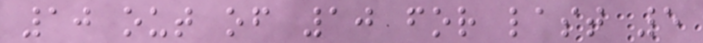10 out of 10 for last 5
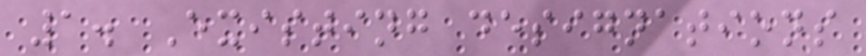1. Existing designations
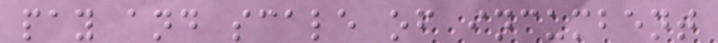pay and scale of incumbent
